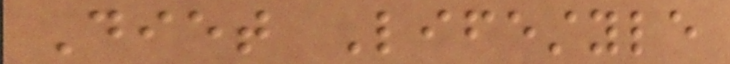Diet Lifestyle
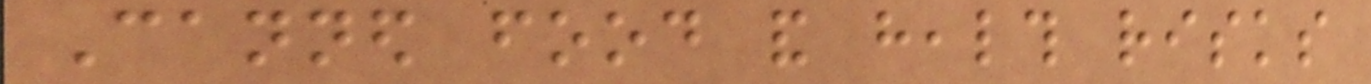Canned food and health risks
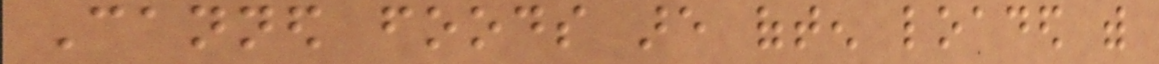Canned foods are often loaded with
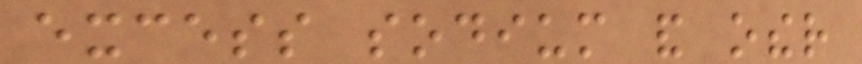excess sodium and other
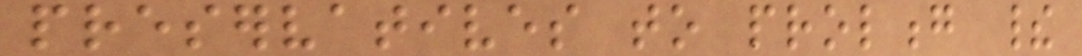preservatives to prolong their
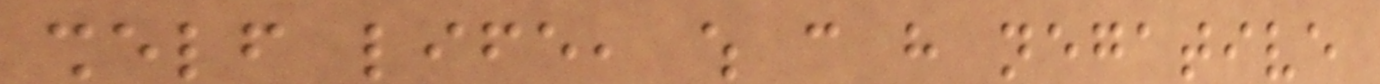shelf life, which can have negative
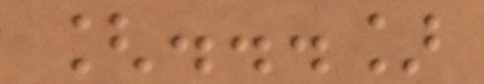[...]
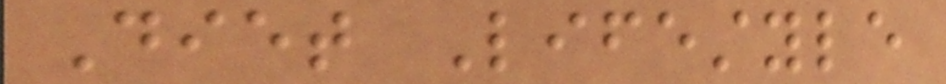Diet Lifestyle
